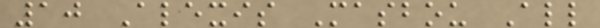10 Alexis Masbou All
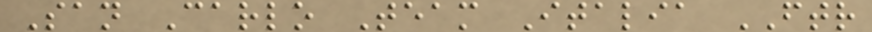San Carlo Team Italia FTR
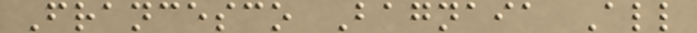Francesco Bagnaia All
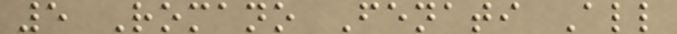5 Romano Fenati All
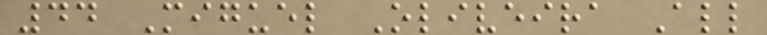44 Miguel Oliveira All
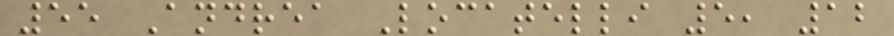55 Andrea Locatelli 5, 12
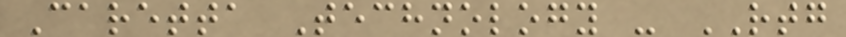Caretta Technology - RTG
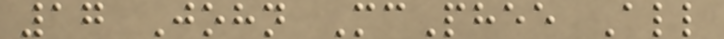17 John McPhee All
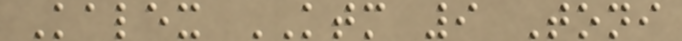Kalex KTM 9 Toni
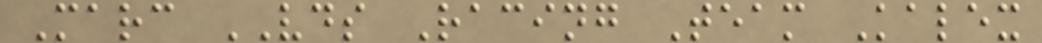Marc VDS Racing Team Kalex
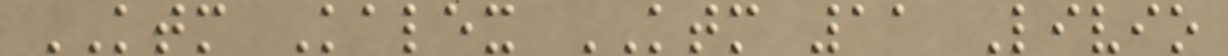KTM Kalex KTM 11 Livio
